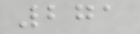271
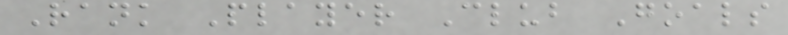Rank Player Club Goals
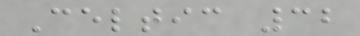Celtic 32
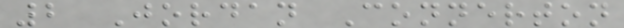2 Jordan Connerton
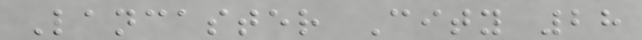Lancaster City 28
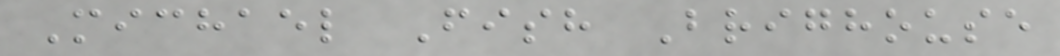Michael Fish Brighouse
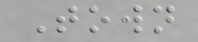Town
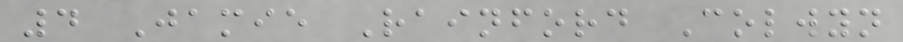4 Jamie Rainford Colwyn
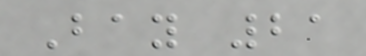Bay 21
